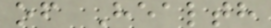of Health
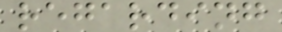regarding
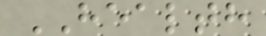HEALTH
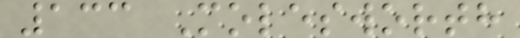133 Molesworth
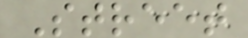Street
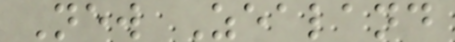New Zealand
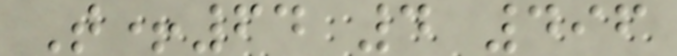T+64 4 496
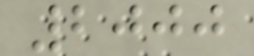2000
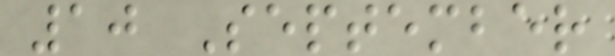10 September
